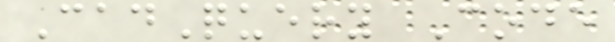CadQuery Code
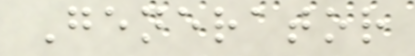Generator
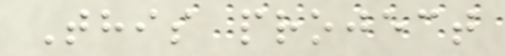This project
